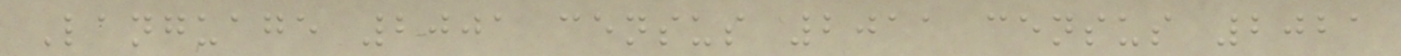Language 2001 census 2011 census 2021
